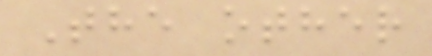The other
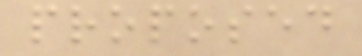proposed
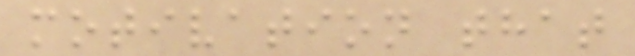motivation that
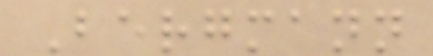Bergmann
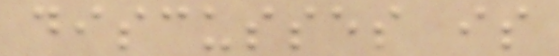discusses is
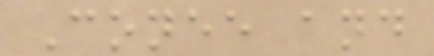Conee and
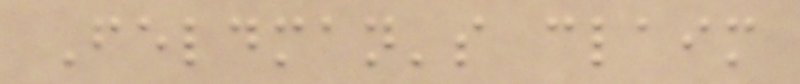Feldman's claim
